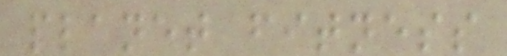planet fitness
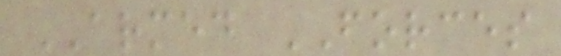ARMED FORCES
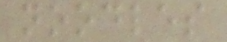noodles
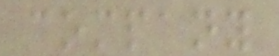company
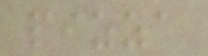pizza
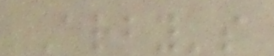Arby's
